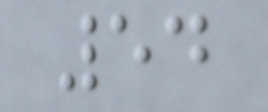54
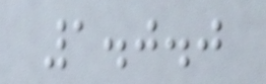1.0.0
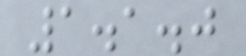1.1.0
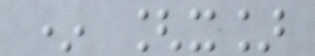* [x]
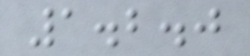1.2.0
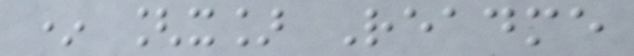* [x] Readme
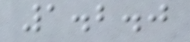1.2.0
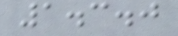1.3.0
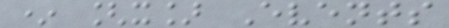* [x] Events
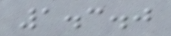1.3.0
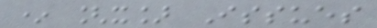* [x] Issues
